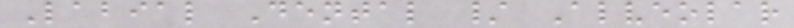Labial Dental / Alveolar
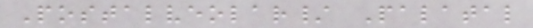Postalveolar/ Palatal
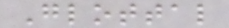Glottal
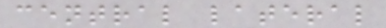central lateral
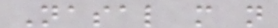Nasal m n
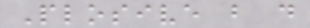Plosive b d
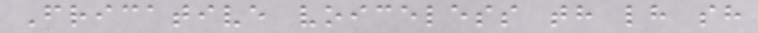Fricative voiceless th lh sh
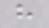h
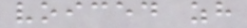voiced zh
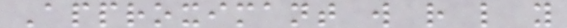Approximant w r l y
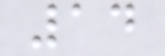14
